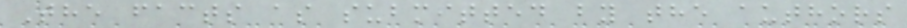The facts as submitted by the authors
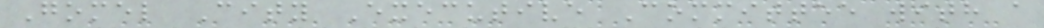Gomel City Executive Committee with a
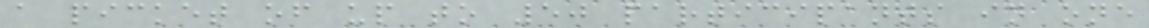a picket of up to 50 participants in one
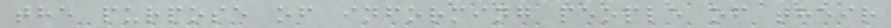the purpose of informing people of their
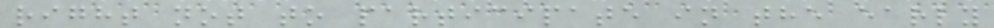right not to participate in the early
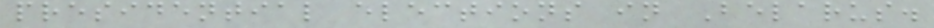presidential elections in Belarus.
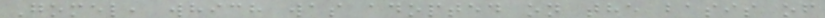Gomel, which was adopted on the basis of
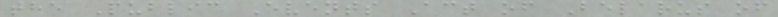the Public Events Act of Belarus of
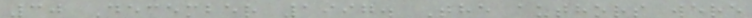30 December 1997. The authors were
